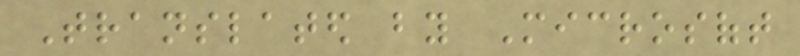Translated by Microsoft
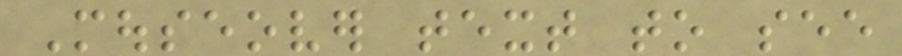Mouseover text to see
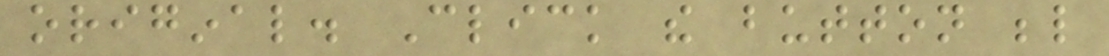original. Click the button below
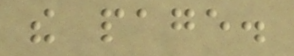the page.
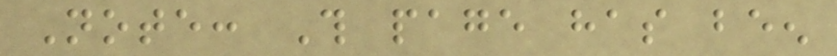Note: This page has been
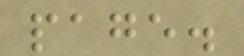page.
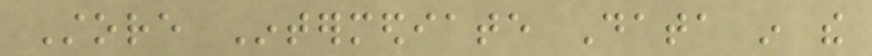Store Intermediate Data in the
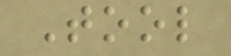Tool
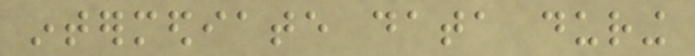intermediate data during
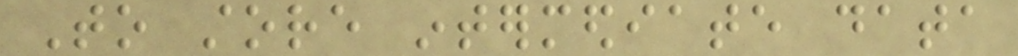To store intermediate data
